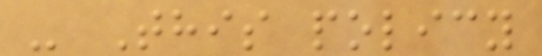- This policy
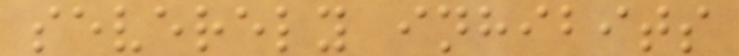severely inhibits
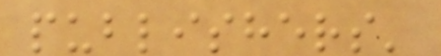publishers'
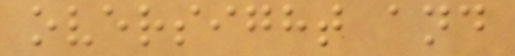oversight and
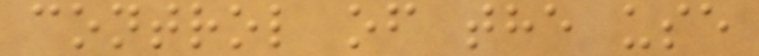control of the use
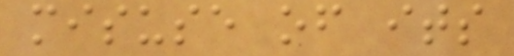misuse of its
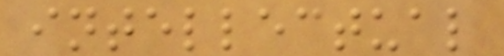intellectual
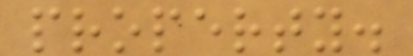property.
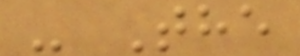- The
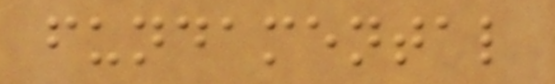fundamental
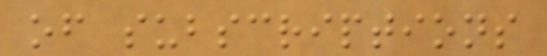of subscriptions
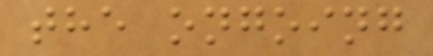the ongoing
